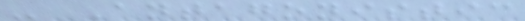- Antagonistic
